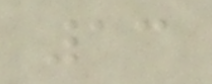13
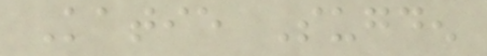Katie Sugden
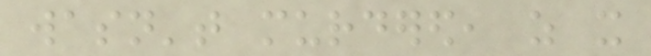wasn't murdered, as it
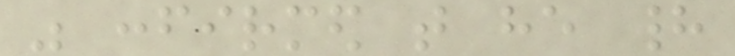was confirmed that he had
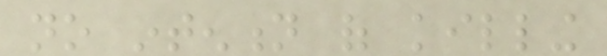no intention of killing
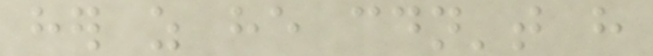her as he couldn't have
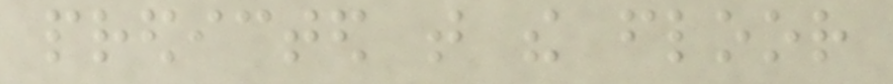predicted that the floor
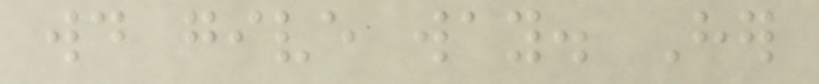would give way. Her
